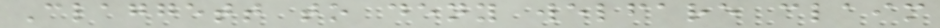Claggett to deny welfare claim
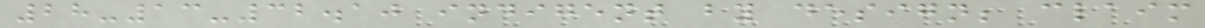28-13-32.10 indigent by design; claim
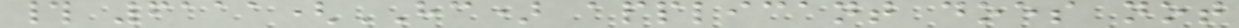# 6111(HC) applicant does not
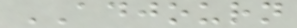ADJOURN
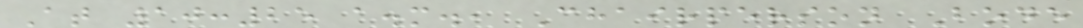At 10:25 a.m., Chairperson Bode
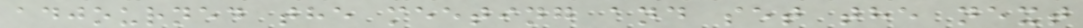adjourned the meeting and set the next
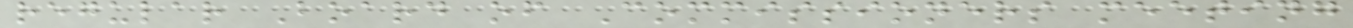regular Board of Commissioners meeting
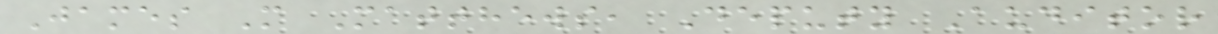James M Matthews, Deputy Auditor
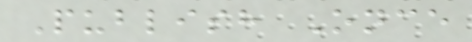Publish Once
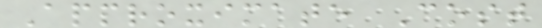Approximate Cost
